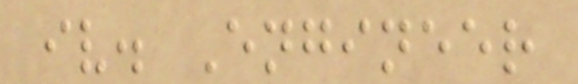iv. Engineer
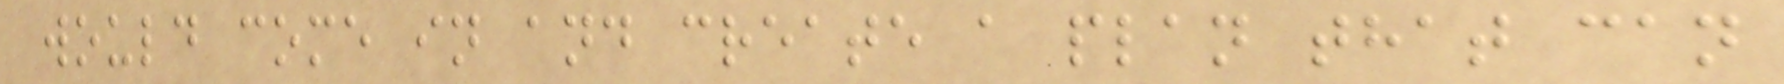would come in and create a plan that can
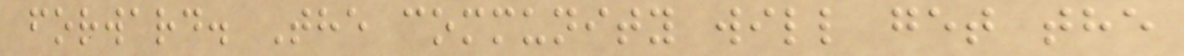forward. The community will get the
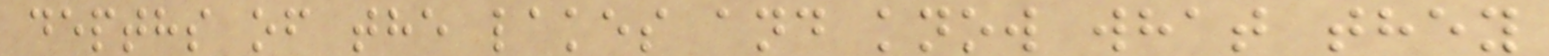depths of the lakes and know what they
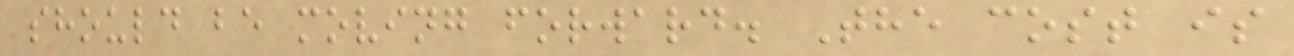should be moving forward. The cost is
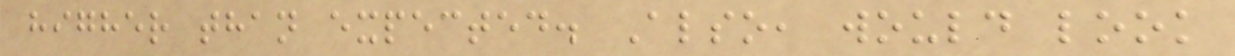higher than expected. Also, would look
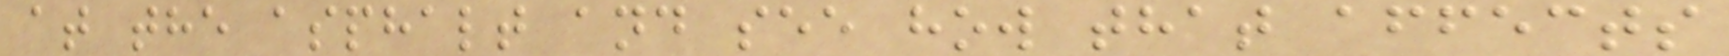at the asphalt and see how that affects
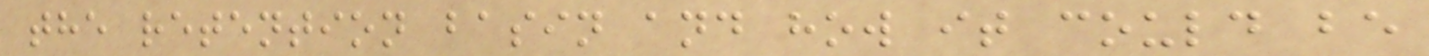the retention basin and how it could be
